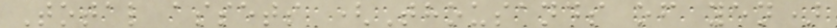Total assets (Thousands of yen)
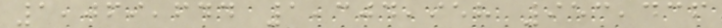1,069,644 1,304,958 953,436
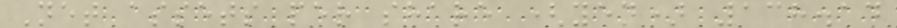Net assets per share (yen) 138.14
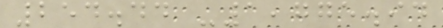254.44 -1,775.94
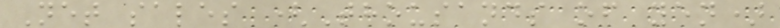Net sales (Thousands of yen)
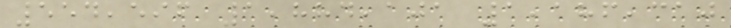554,596 1,884,101 1,186,310
